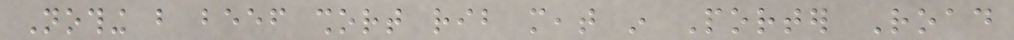Nothing but beef short rib meat in Porter Road
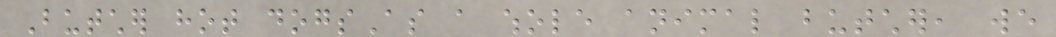Butcher hot dogsAs a whole animal butcher, we
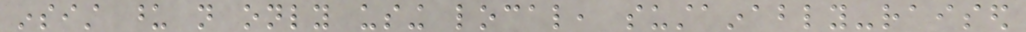insist upon not only using local, sustainably-raised
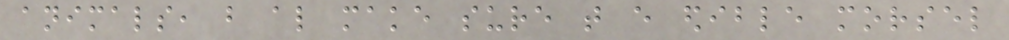animals, but also make sure that every edible morsel
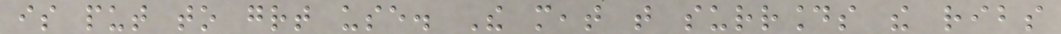is put to great use. The meat that surrounds the ribs
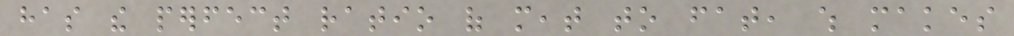has the perfect ratio of meat to fat, which makes
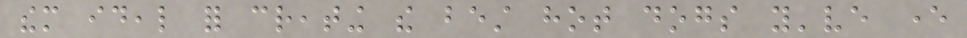them ideal for creating the best hot dogs you've ever
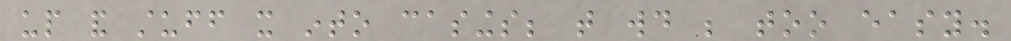up and stuff it into casings; that would be too easy.
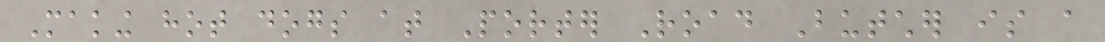Making hot dogs at Porter Road Butcher is a
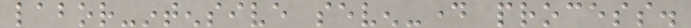labor-intensive seven-day process.
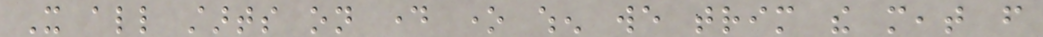It all starts on day one when we trim the meat from
